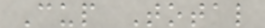Cup Total
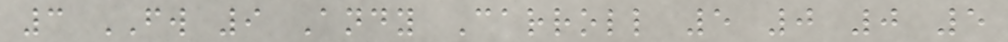3 FW 9 Andy Carroll 5 0 0 5
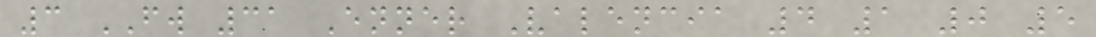3 FW 31 Enner Valencia 4 1 0 5
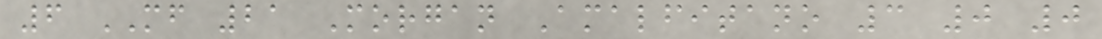6 MF 21 Morgan Amalfitano 3 0 0
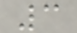3
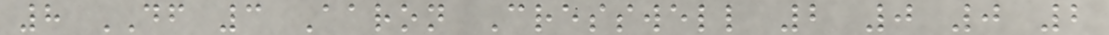8 DF 3 Aaron Cresswell 2 0 0 2
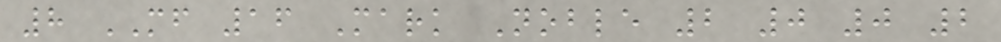8 MF 16 Mark Noble 2 0 0 2
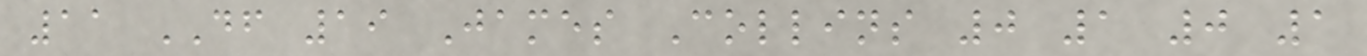11 DF 19 James Collins 0 1 0 1
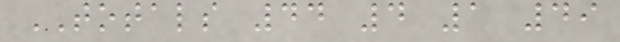TOTALS 44 4 1 49
